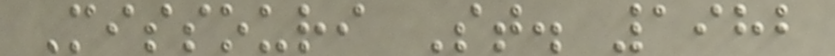Missouri St. 1982
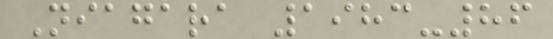Niagara 1983-86
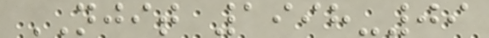NJIT 1998-09
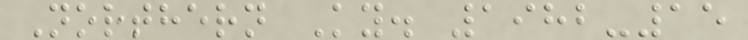Northern Ky. 1982-15
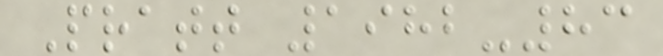Pratt 1982-83
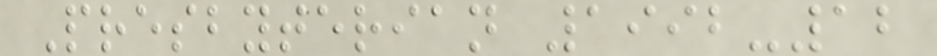Presbyterian 1992-12
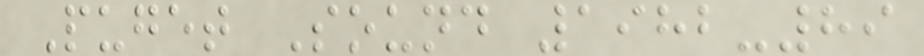Puget Sound 1982-89
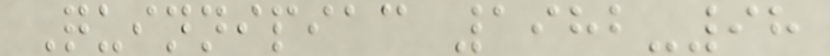Quinnipiac 1982-98
